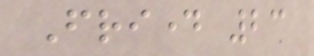Friday 23
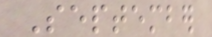September
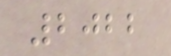2022
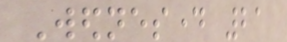Wednesday 21
